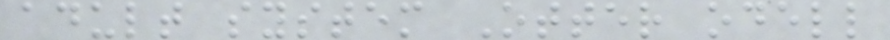adult system Otter odell
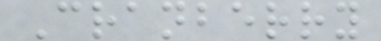Cranberry
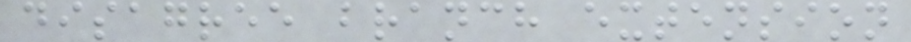disagree branch extension
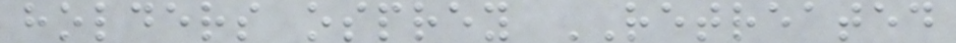holders osprey RETREATED
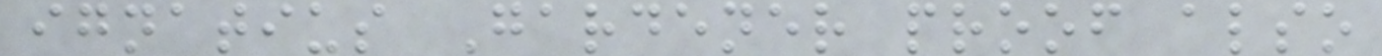ignatius Gardener proof also
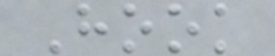Hook
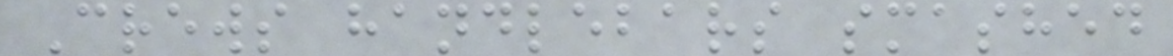Crews handlebars smashed
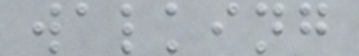walking
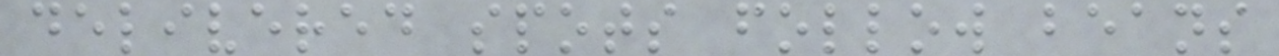delivered spots follow beans
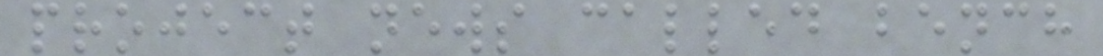project news called bench
